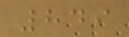849
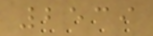2539
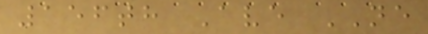156th Ave NE
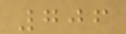706
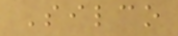Silco
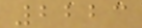2223
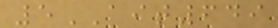5AIT649
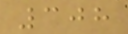308
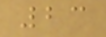23
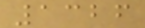1326
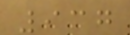937
